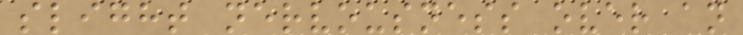slight nervousness over an
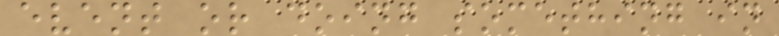event or doing something in
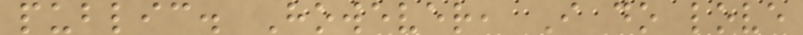public. However, I do love
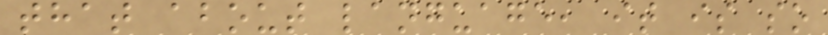that about language, it is so
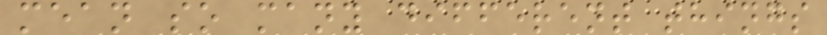mean so many different things
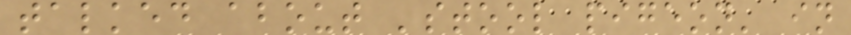talked about 'stool pigeon' in
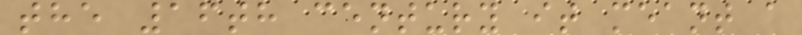the 16th century it meant a
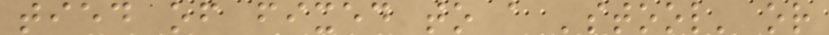tied of fixed to a 'stool' or
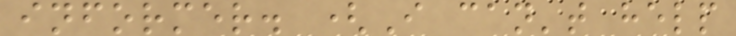informer. (I can't help
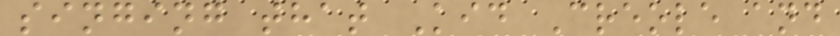singing that Kid Creole and
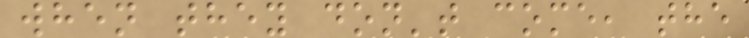when they don't come, the
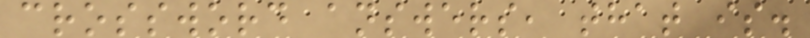crossword answers, that is.
